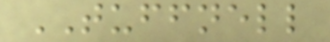TUFFNELL
